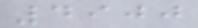4900
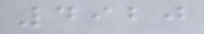4920
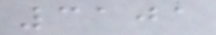3101
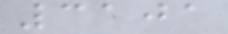3101
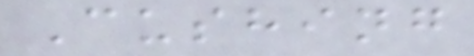Cushing
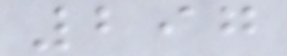297
